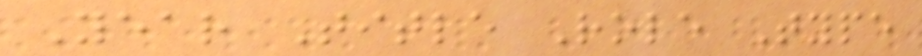Year Title Role Type
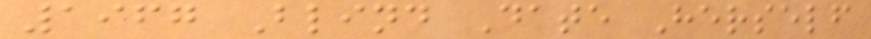1967 Blind Date Herself
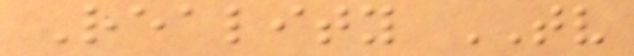Reality TV
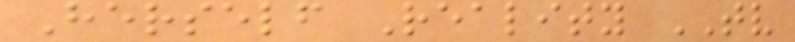Herself Reality TV
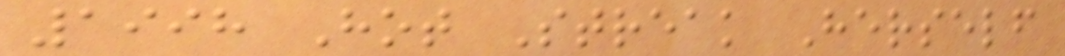1998 Hot Streak Herself
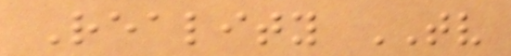Reality TV
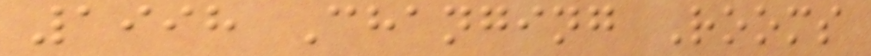1998 Changing Rooms
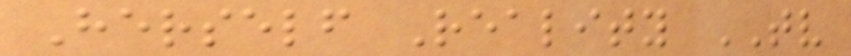Herself Reality TV
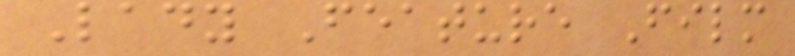Lady Feature Film
